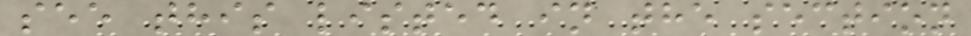see this listed in the section
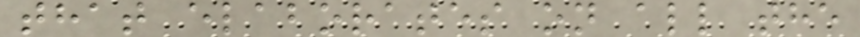that elaborates on all the
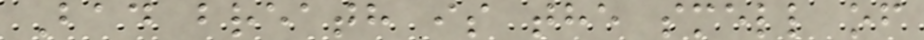Bad breath is the smell of
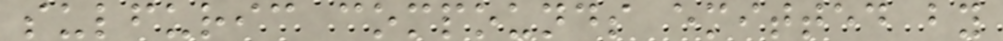sulfuric compounds emitted by
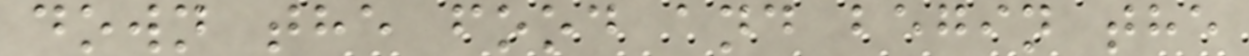down the food and begin the
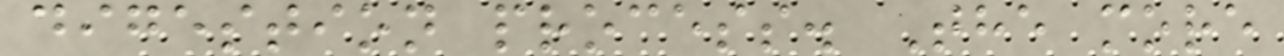digestion process. The more
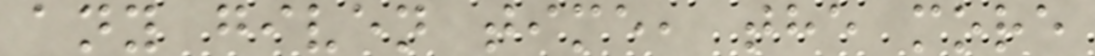any given time, the more
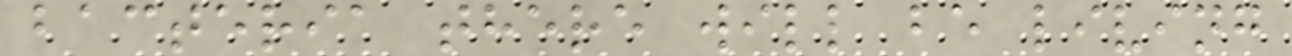bacteria there will be living
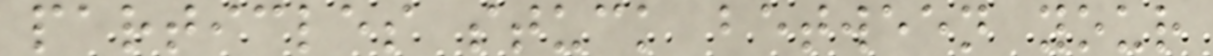particles stuck between your
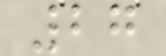27
